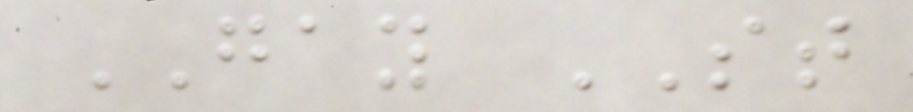GAY ST
